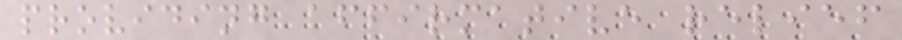providing affirmative relief
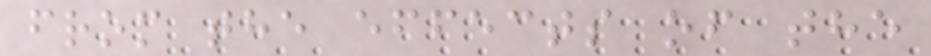from the effects of the
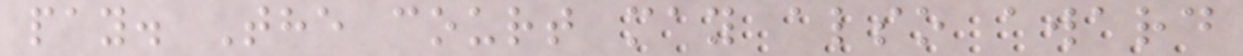pay. The court may also award
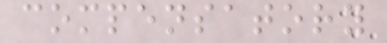compensatory
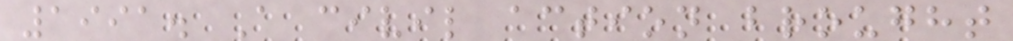1991. A civil action brought
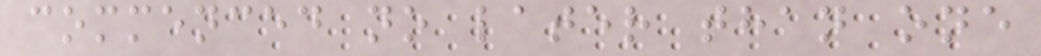commenced no later than one
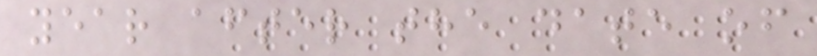year after the date of
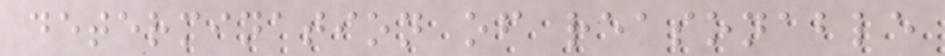determination of reasonable
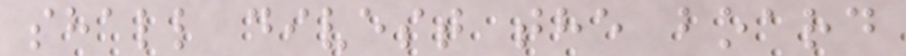shall divest the board
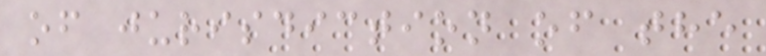of jurisdiction of the
